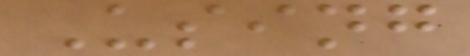Using
